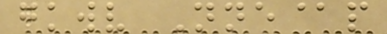gkwv Nne@p
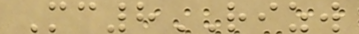Mc8RIZW
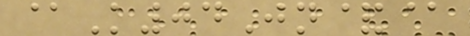@K04Jn&@
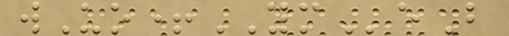wUo+YMeB
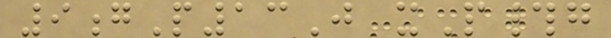9gP13J xP#g
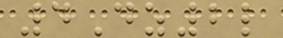4Dz2l
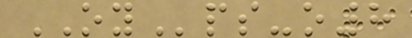OYps-o8
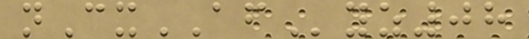nCxAFyz08
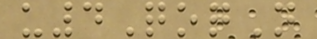u4QoqN
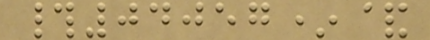#04057*&
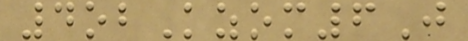4obKzom6J
